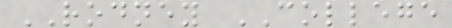RODNEY COLLEGE
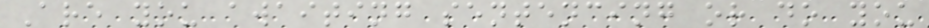Are you awaiting sentencing or do you
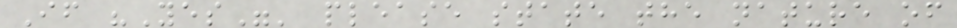If "Yes"' please state the nature of
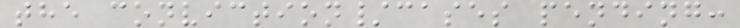the conviction/cases pending:
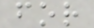for
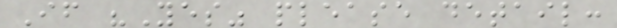If "Yes" please detail:
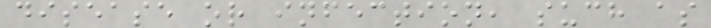disease or infection, such as
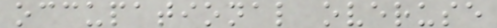occupational overuse
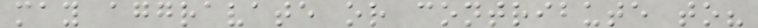may aggravate or contribute to?
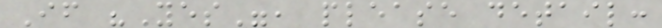If "Yes", please detail:
